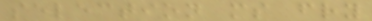selection ms fry
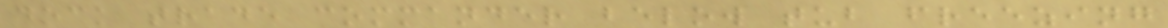dock trade commander below tub freezing
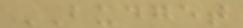BUDGET
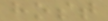host
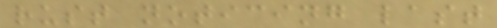rust noticing last
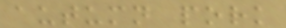autumn pork
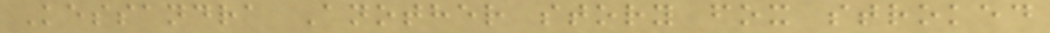Kessandra Another story fox stroked
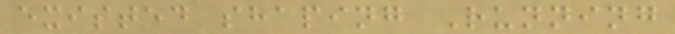existed shaping Running
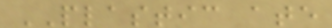PLASTIC ate
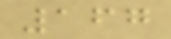167
